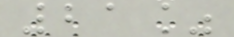21%
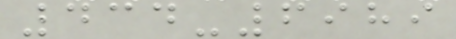434-6989
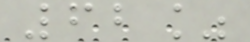62%
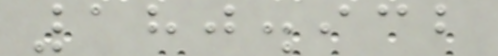180.932
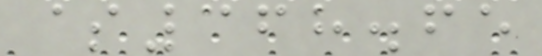$368.65
